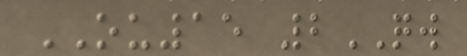OU15 2QW
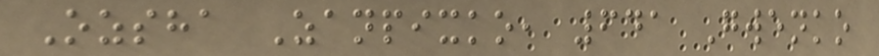Ozsha Zanpixko, 641 Gwenko
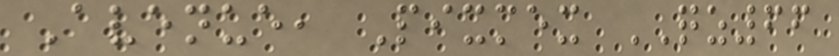Avenue, Pixmex QZ66
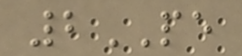2PE
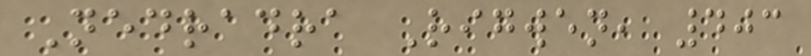Nedradra Rigwen, 403
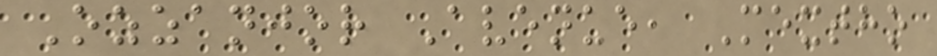Ozzanjor Avenue, Mextho
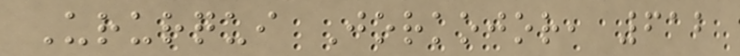Ururqui Jorkojor, 612
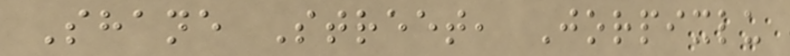Shane Street, Jorpixlu
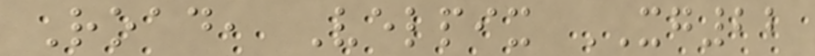Road, Velpix XG22
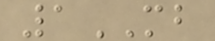1MB
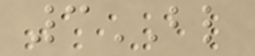3BL
